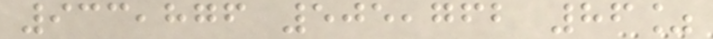933,876 505,762 86%
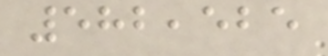582,525
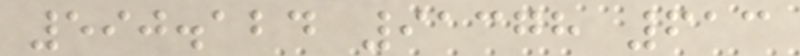590.124 91378 613
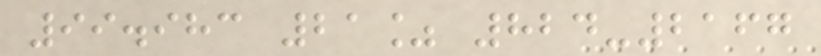99.983 21% 824-2167
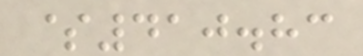$410.83
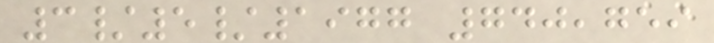3/5/1977 740,759
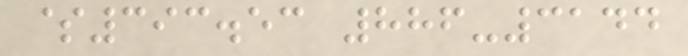$393.53 886-3144
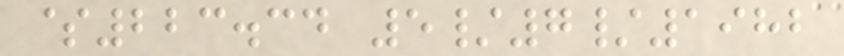$223.34 5/7/1982
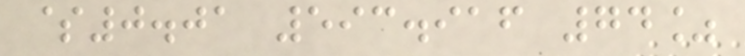$0.01 593.916 74%
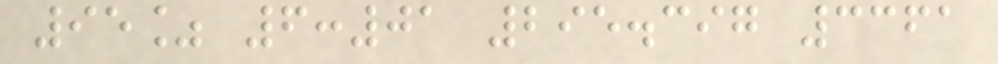95% 6:01 295.397 3361
